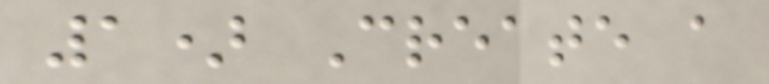1) Create a
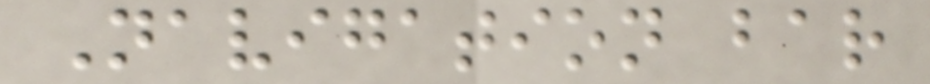Navigation bar
